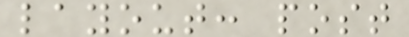layout: post
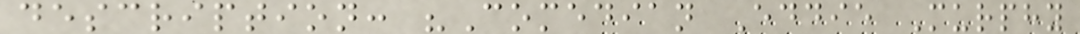description: "Comedian Eddie Murphy
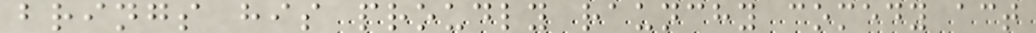brings his proudly raunchy comedy act
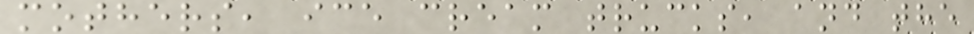mothers, ice cream trucks, and the
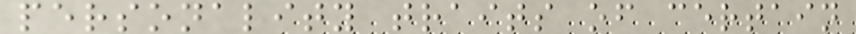personality traits of certain
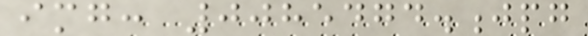img: 0085474.jpg
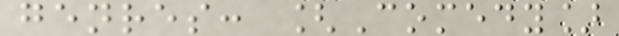genres: [Comedy]
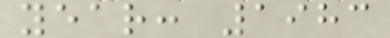year: 1983
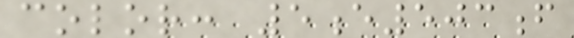color: 5e503f
